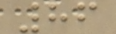86
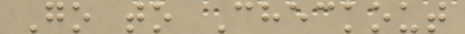Go to Checkout
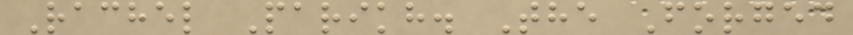Rachel Parikh. The Forged
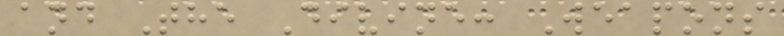and The Divine: Weapons
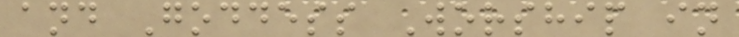and Goddess Worship in
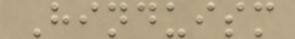Hinduism
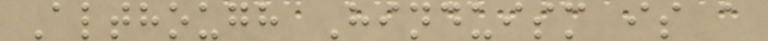Although Hinduism is a
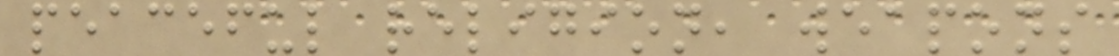peaceful religion, weapons
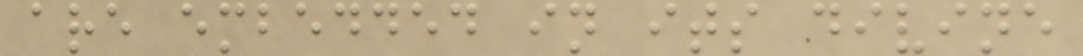are embedded in its divine
